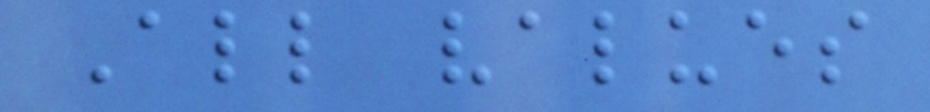All values
